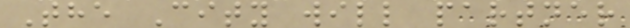The City will partner
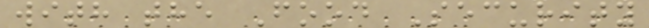with the Food Security
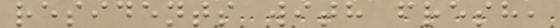residents with fresh,
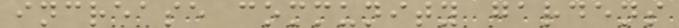increase community gardens
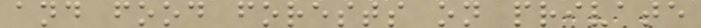and food forests on private
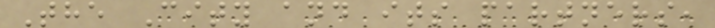The City and its partners,
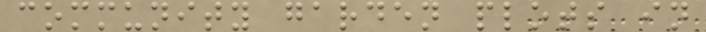community garden plots in
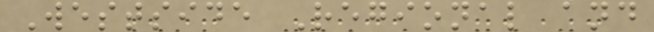Westside Regional and
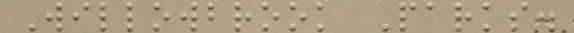Willowbrook Parks.
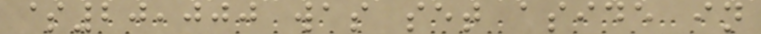$20,000 was set aside in
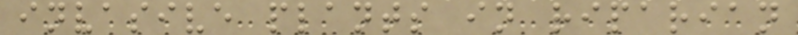invasive plants in riparian
